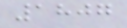1807
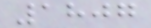1807
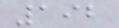192
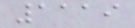1119
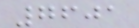7601
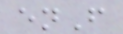enF
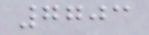7703
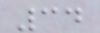34
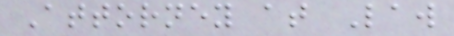Attorney at Law
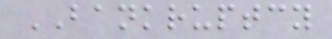BANKRUPTCY
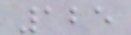125
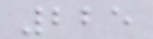225
